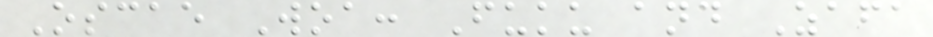Oscae Woa: Fuku and Zafa
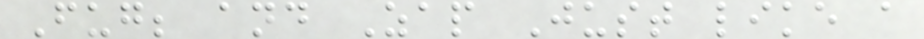Fug; and Zap Just like a
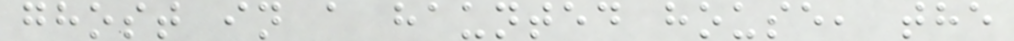ghost in a haunted house, the
